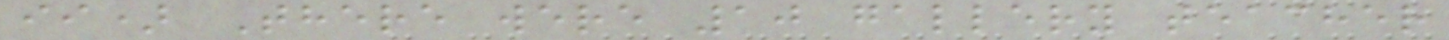ii) There were 10 gallery teacher
